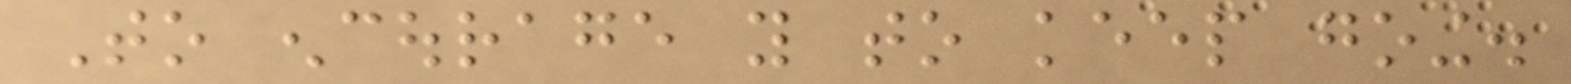To encourage you to keep going.
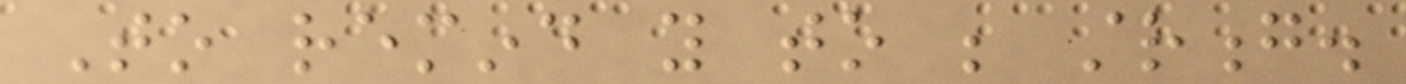To remind you to be strong.
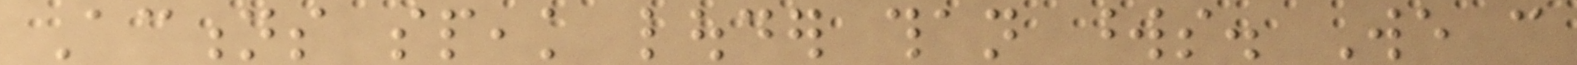Actions speak louder than words. We can
